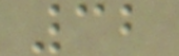32
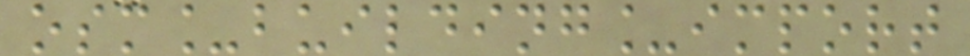osm_building_import
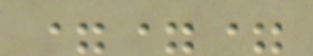===
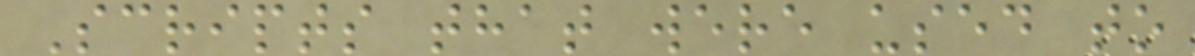Scripts that were used to
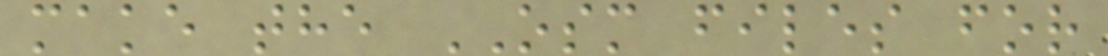make the OSM files for
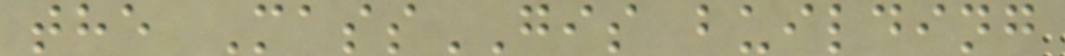the MassGIS building
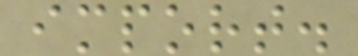import.
